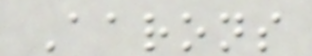Aarons
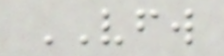VFW
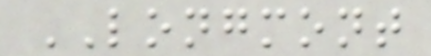LONGMONT
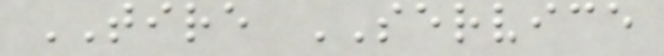TIRE SERVICE
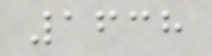1638
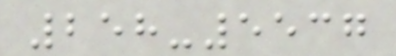258-5537
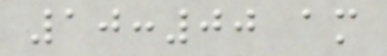10:00 am
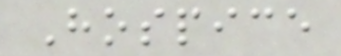Hospice
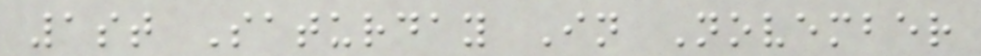1st Saturday In November
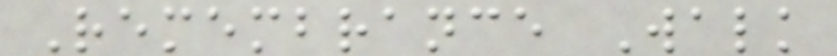Remembrance Walk
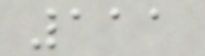111
